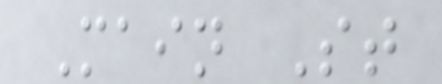Main St
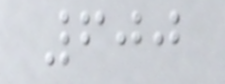600
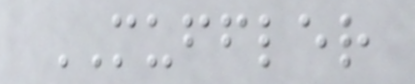MUFFLER
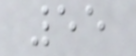55
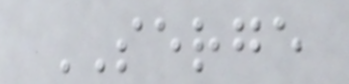SERGE
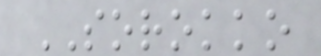SOROKKO
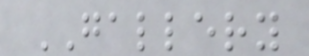GALLERY
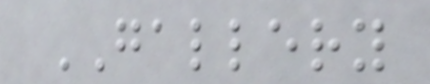GALLERY
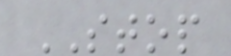STOP
